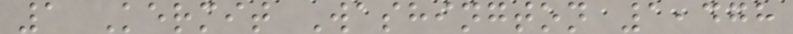1 Kermit Washington 1,478
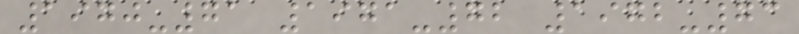1970-71 1971-72 1972-73
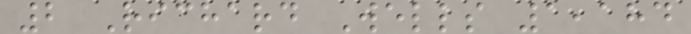2 Richard Wells 1,184
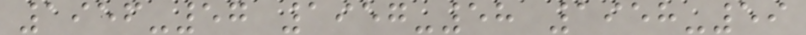1956-57 1957-58 1958-59
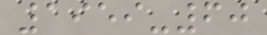1959-60
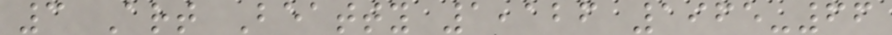3 Art Beatty 1,126 1965-66
